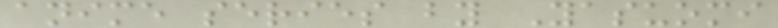anime series by Yasuomi
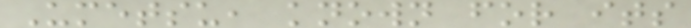Umetsu, known for its
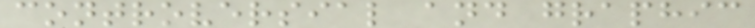controversial and graphic
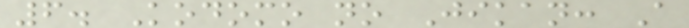6. Kodomo no Jikan: A
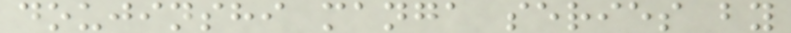doujinshi manga series by
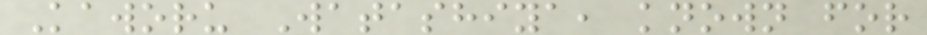Kaworu Watashiya, known for
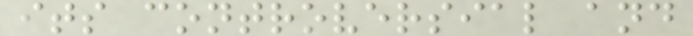its controversial and
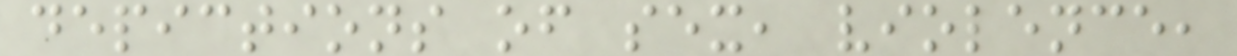depictions of sex, violence,
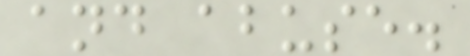and abuse.
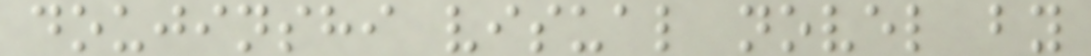doujinshi visual novel by
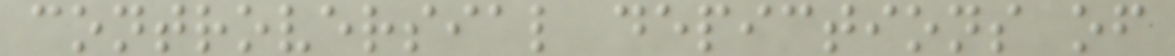controversial depictions of
